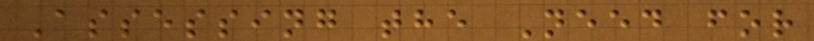Assessing the Need for
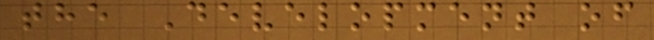the Development of
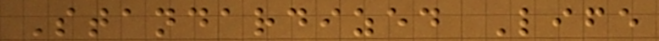Standardized Life
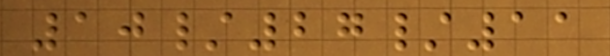10/27/11
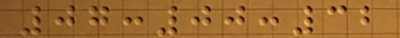07:00:32
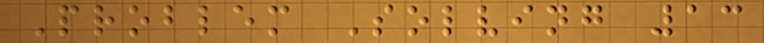Problem Solving 13
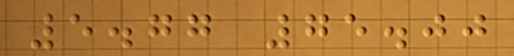5.77 75.00
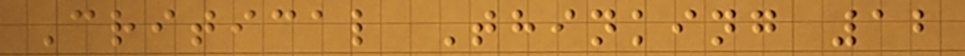Critical Thinking 12
